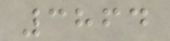3864
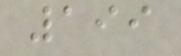199
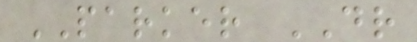PARKER DR
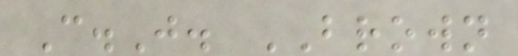C.J. BROWN
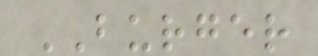BURGER
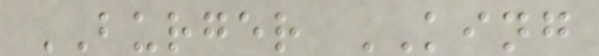BURGER KING
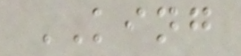KING
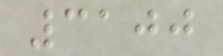3100
